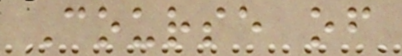Course of
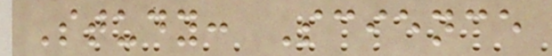Study: Science
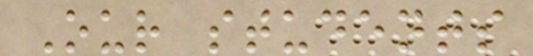Our students
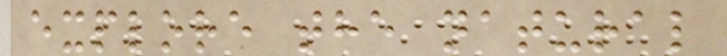explore the natural
